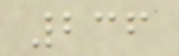236
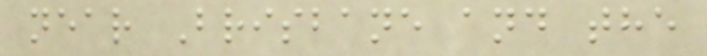near Brisbane and the
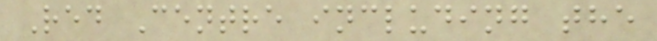Red Centre including the
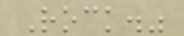Rock."
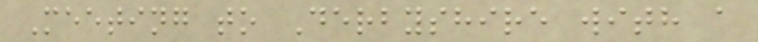Meeting to Derbyshire with a
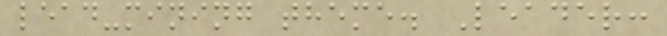lead-mining theme. Leader:
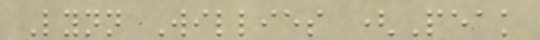Lynn Willies (Peak
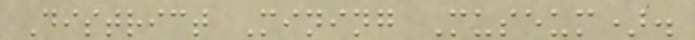District Mining Museum).
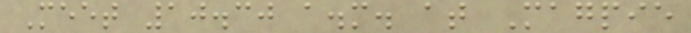Meet 10.30 a.m. at Magpie
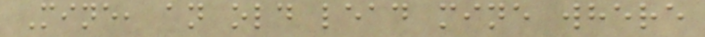Mine, an old lead mine where
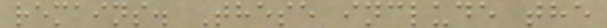remains. These include the
